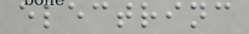electrinc
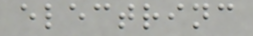electrinc
